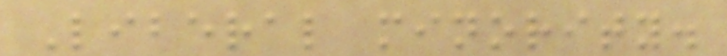Liberal minority.
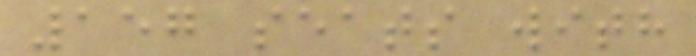157 seats with
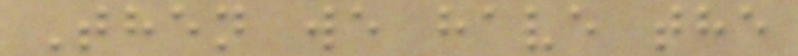Then we have the
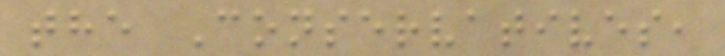the Conservatives,
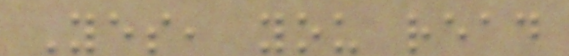Yes, you read
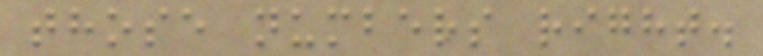those numbers right.
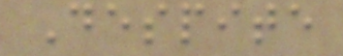Despite
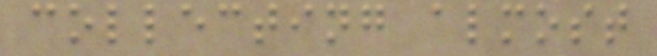collecting almost
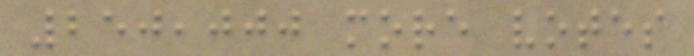250,000 more votes
